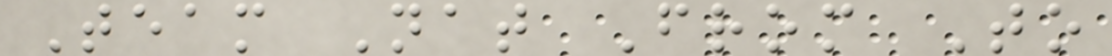Team Nat From To
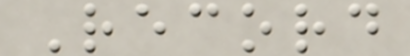Record
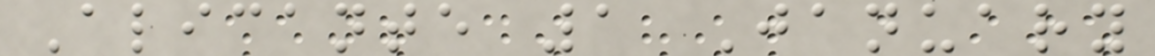Alicante 1 January
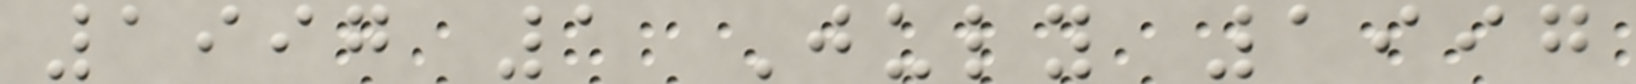1997 1 July 1997
